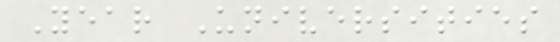Year Universities
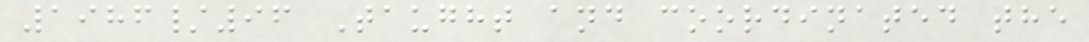1986/96 Taught and coordinated the
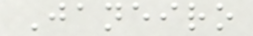Janeiro
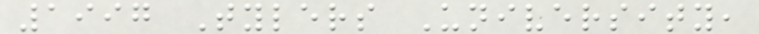1997 Tylers University,
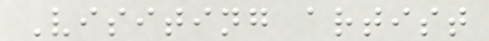Visiting artist
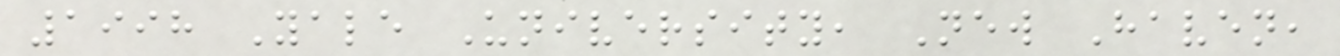1998 Yale University, New Haven,
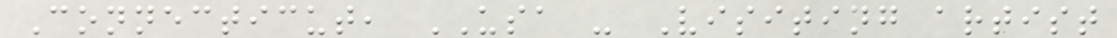Connecticut, USA - Visiting artist
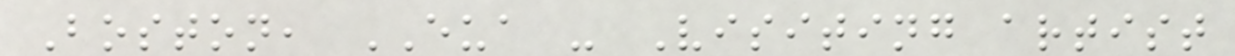Boston, EUA - Visiting artist
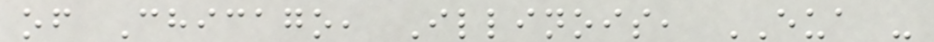of Chicago, Illinois, EUA -
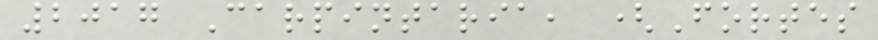2017 Carpintaria, (Fortes
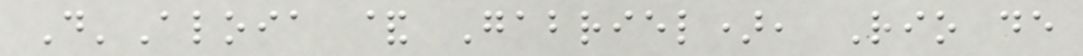D'Aloia & Gabriel), Rio de
